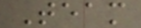Team
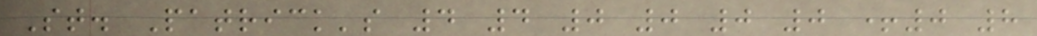St. Patrick's 4 4 0 0 0 0 +0 8
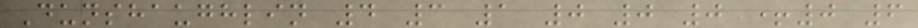Dunshaughlin 4 3 1 0 0 0 +0 6
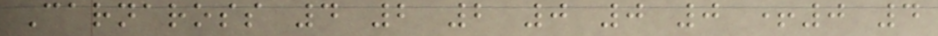Carnaross 4 2 2 0 0 0 +0 4
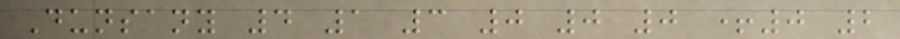Dunsany 4 1 3 0 0 0 +0 2
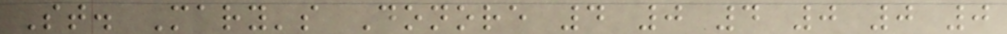St. Mary's Donore 4 0 4 0 0 0
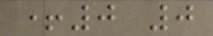+0 0
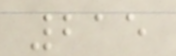215
